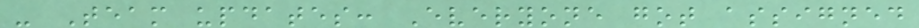- Team updates: Everyone got assigned
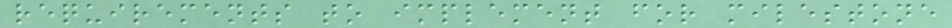requirements to implement for milestone
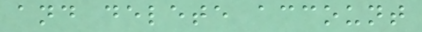and delete account
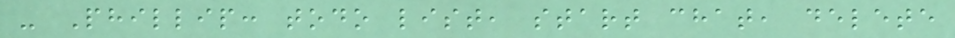- Phillip: todo list, start chat, delete
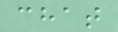chat
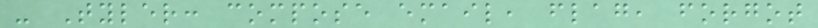- Tyler: compose email, flag, forgot
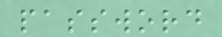password
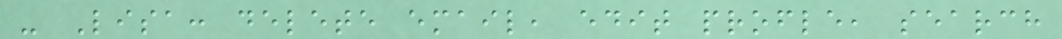- Lisa: delete email, edit profle, search
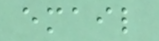email
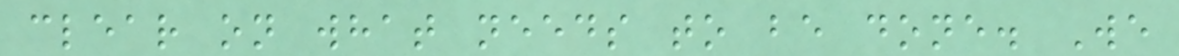clear on what needs to be done. We
